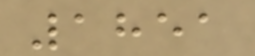1851
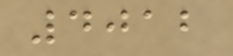4012
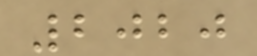2020
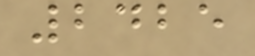2425
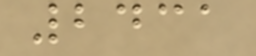2431
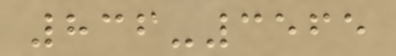836-3565
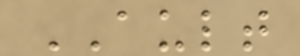AULT
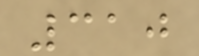310
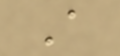A
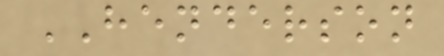HENDERSON
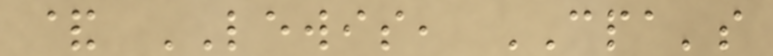& LEWIS, CPA's
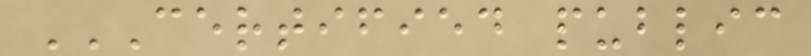CERTIFIED PUBLIC
